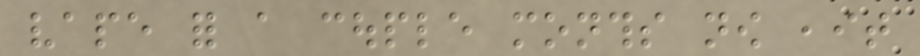vape for a couple months now ,it
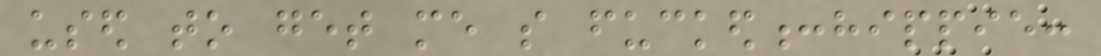used to get me so fucked:hippie:
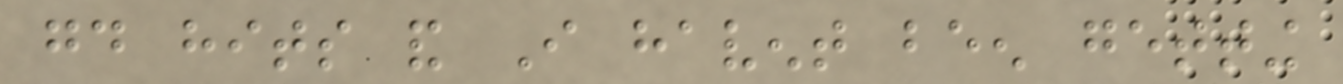good hits and I havent been getting
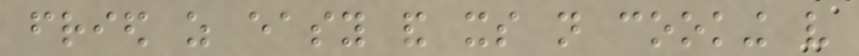fried as easy and its not cooking very
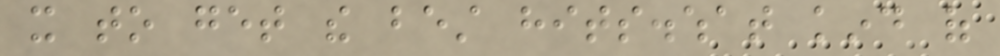it to get the best hits.what kind of
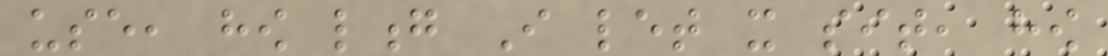use, how long I let it sit, how
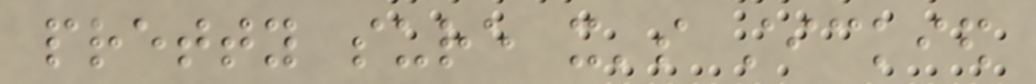pretty sure it's stickied
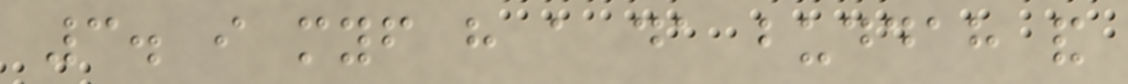3. i myself have a da buddah and
